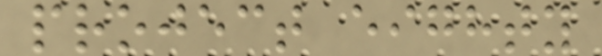project eighty
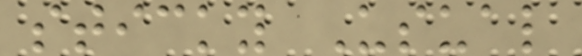sticky Usual
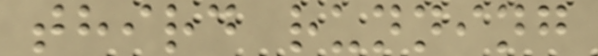third running
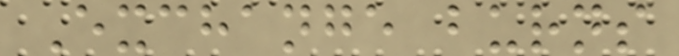Exchange burns
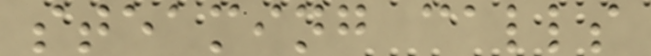steaming calls
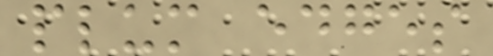plum edges
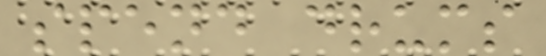spend drums
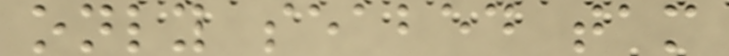only seabed tam
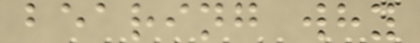bearing why
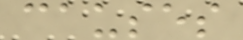causes
